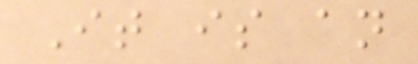It is an
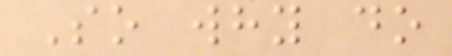So why do
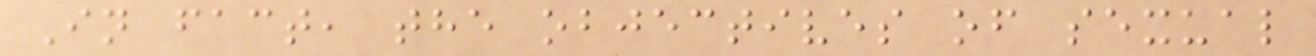In fact, the objectives of sexual
